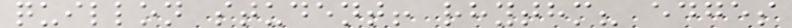quillon student! rhythm? edges
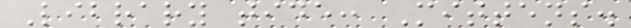Library tide: Mittens.
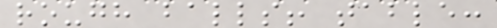rough balls! table:
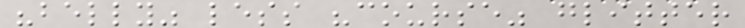"belly" less "course" glitter
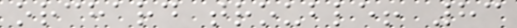orchard trouble! 83
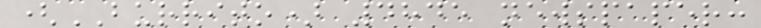(BURRITO) 4845 newspaper:
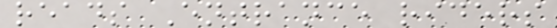reads Entrance riders
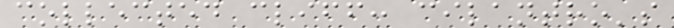collected cliff: cilantro's
